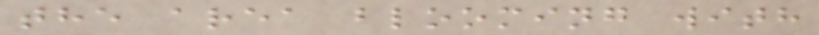the area blooming with
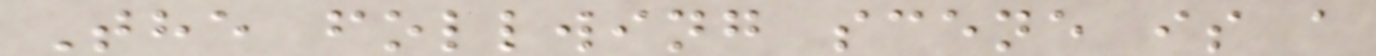The follwing scene is a
